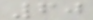60
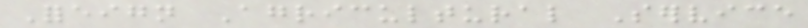Foreign Agricultural Service
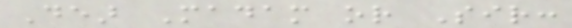Dear Madam or Sir:
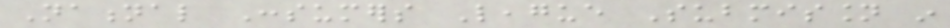National Consumers League Submission in
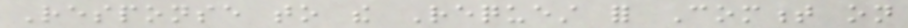Response to the Request for Comment on
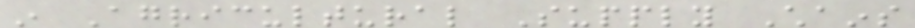in Agricultural Supply Chains
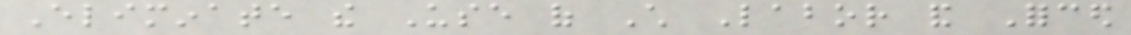Eliminate the Use of Child Labor and Forced
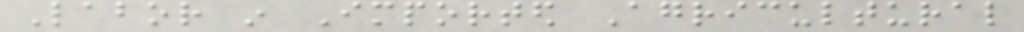Labor in Imported Agricultural
